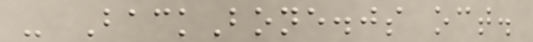- BackBone.js oct.
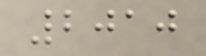2010
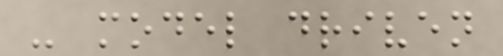- model driven
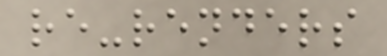re-renders
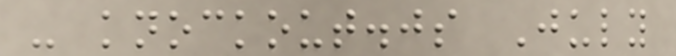- knockout.js July
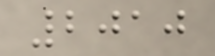2010
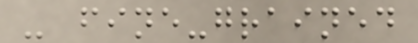- fine-grained
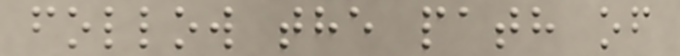follow the path of
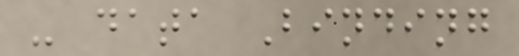- data Binding
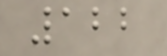122
